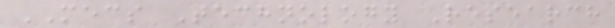MECS Technology Research
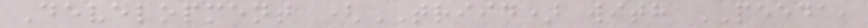Development (TRIID) with PEEDA,
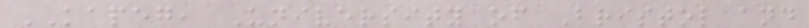KAPEG, University of Bristol and
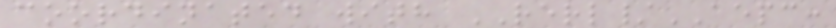coordinated with RERL/AEPC:
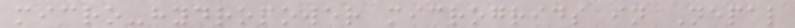micro-hydropower microgrids in Nepal
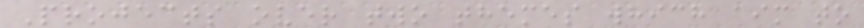Projects over two themes which aim to
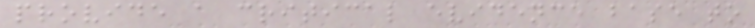provide a critical evidence base to
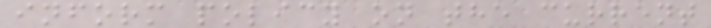inform policy on the current
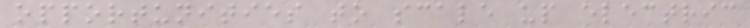opportunities to scale up electric
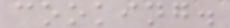cooking.
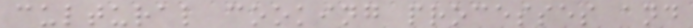cultural cooking processes and
